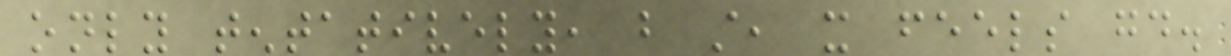only tentatively, but still, it feels good.
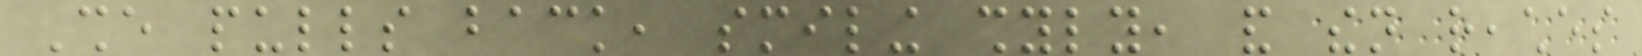She pulls back, smiling shyly, and then reaches
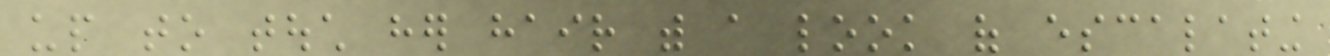up to touch her hair with a look of escalating
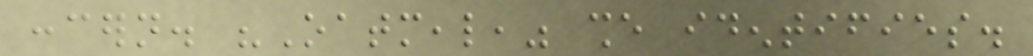concern. "Oatmeal," she identifies.
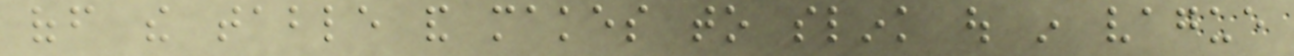off the table and makes to slink out in vague
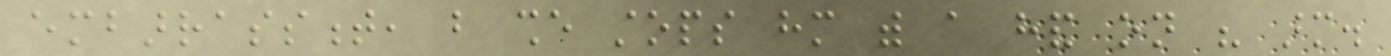embarrassment, but she stops him with a hand on his arm.
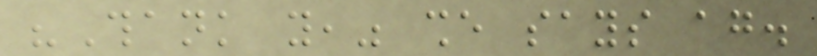"Thank you," she says again.
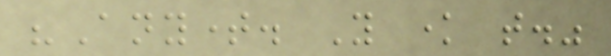"Anytime. You know that."
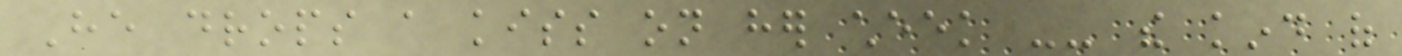He drops a kiss on her cheek -- the kind of
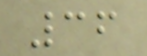36
